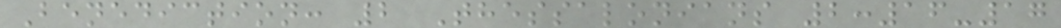Benediction: 2 Thessalonians 2:16-17
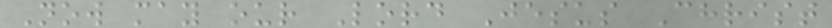Now may our Lord Jesus Christ
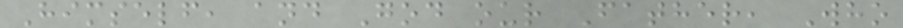Himself, and God our Father, Who
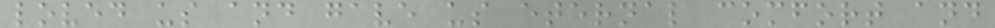loved us and gave us eternal comfort and
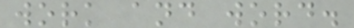work and word.
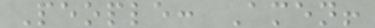People: Amen!
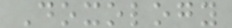Doxology
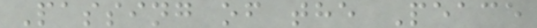Passing of the Peace
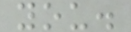you.
